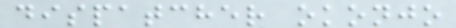dispatcher okonjo
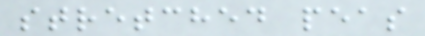stretched peas
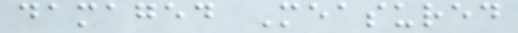damaged Measured
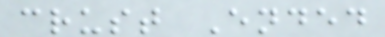crust Ended
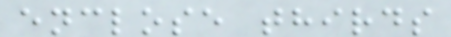enclose thirds
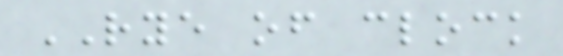RYE of clock
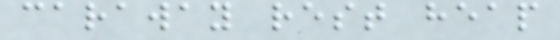caraway rest heap
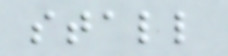stall
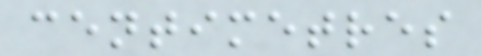centimetres
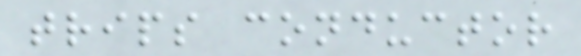trips conductor
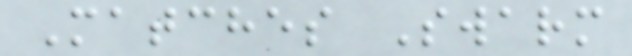Matches Swarm
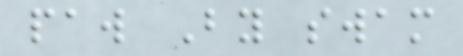paw By swam
